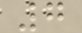7
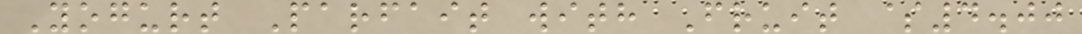Yogurt Parfait with Fruit $4.00
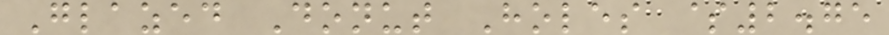Glazed Donut Holes $2.75
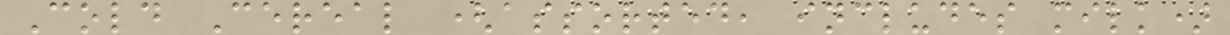Cold Cereal (assorted, includes milk)
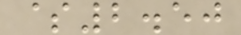$2.50
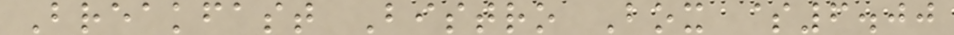Breakfast Bistro Box $6.00
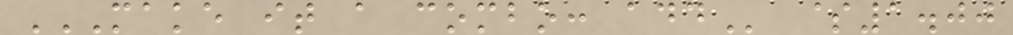MAKE IT A COMBO: ADD $1.00
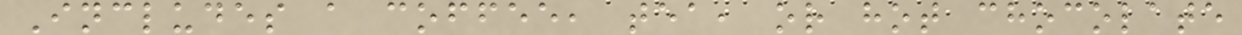Includes a coffee, tea, or hot chocolate
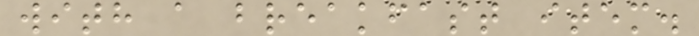with a breakfast item.
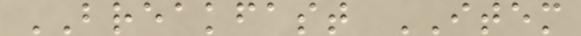BREAKFAST ITEM
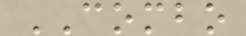COMBO
